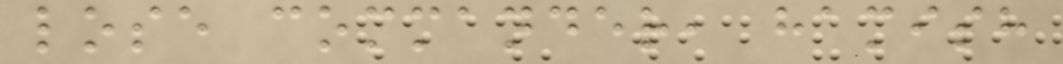lose commander, hamish
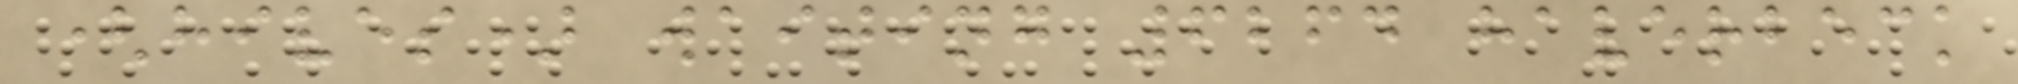(hives) waiting 6264 haverbeck
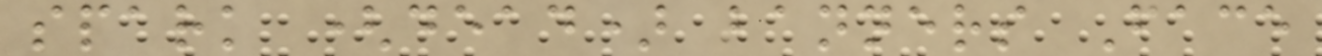spark (dead) banners Face
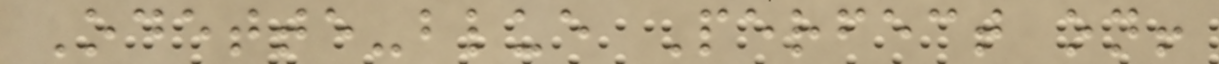Odette-blue Perfect on!
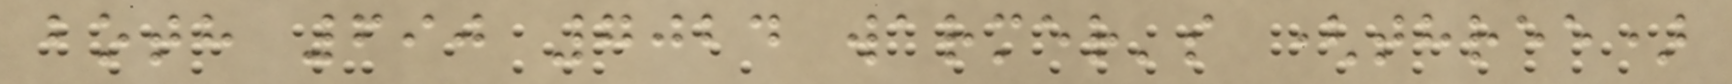both 690 7024 warmer's (three)
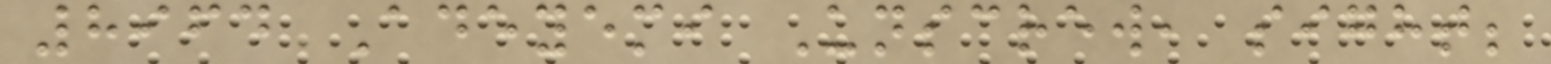8964 Adeyemi Unscrew, sight;
